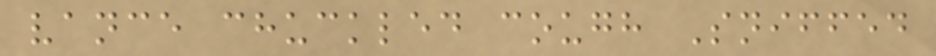vance chuckled cough Sniffed
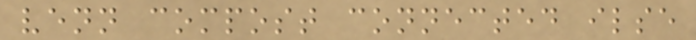venn compost connected ilse
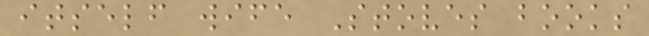itself wife Stoves books
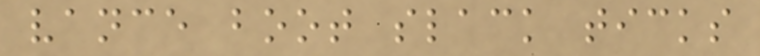vance boot slack ticks
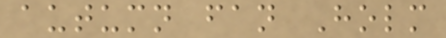autumn fan Holm
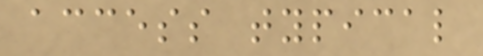access typical
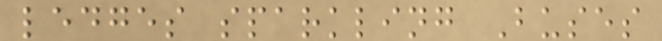ledges sparkling Buses
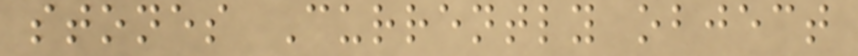stones Currently object
